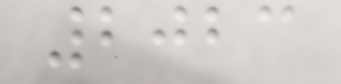2023
